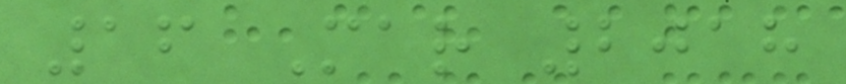16 Mar 2018
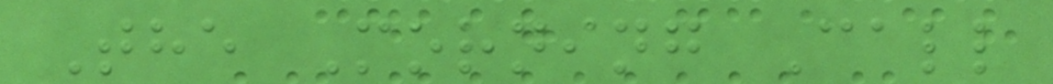The Morning Call
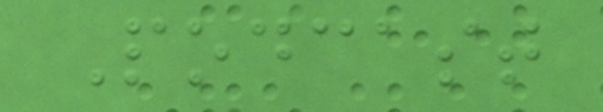Podcast
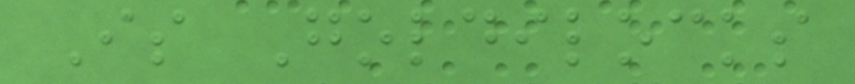Is Goldilocks
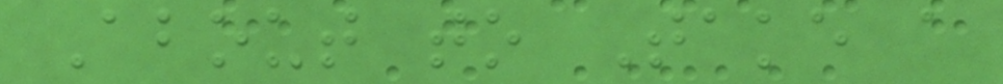About to Take a
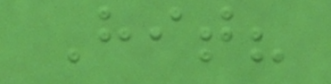Hit?
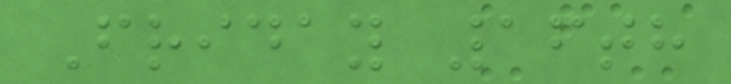Friday 16th
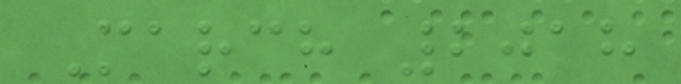March 2018
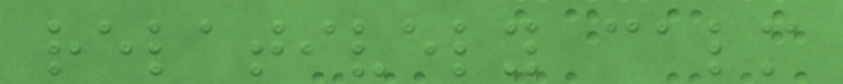relatively calm
